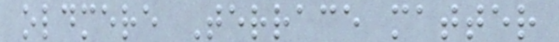oldmere Terrace matter
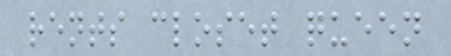rents closet queen
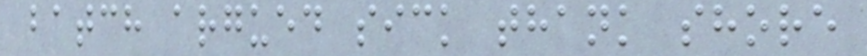batch argued sick thank shore
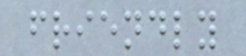friendly
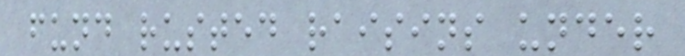fund rusted raisins under
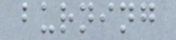burning
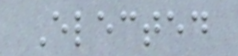Elected
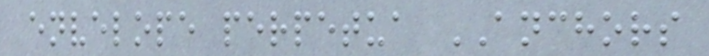envelope perpetua ANCHORS
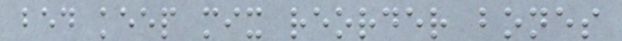bed keep mix reorder bones
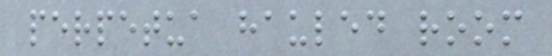perpetua hauled room
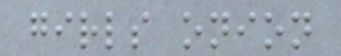girls onion
